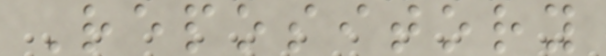Repository
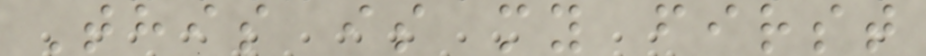This is my first
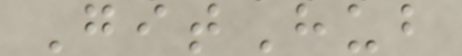GitHub
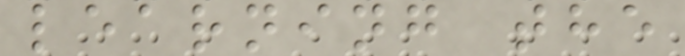learning the
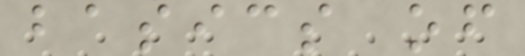basics of
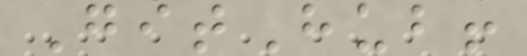GitHub!
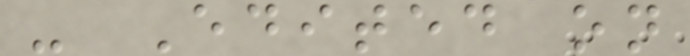- Edited on
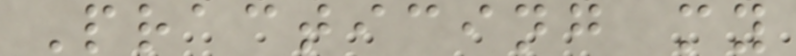Practicing my
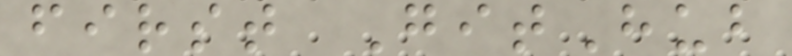first GitHub
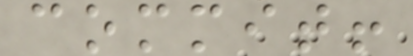commit!
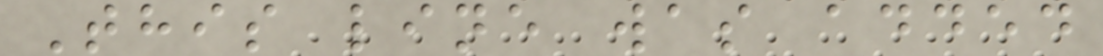This line was added
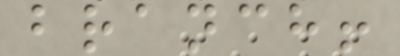branch!
